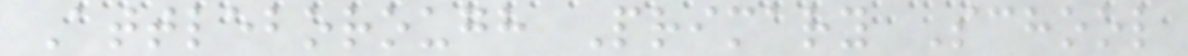Attleborough Primary School
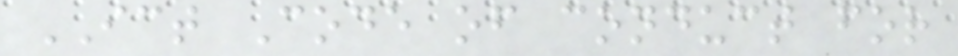ICT Code of conduct for
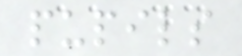pupils
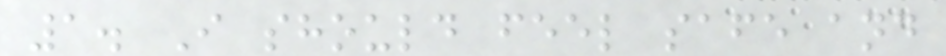1. I should feel safe and
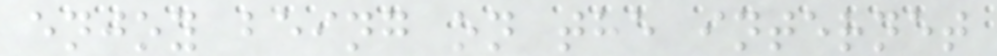enjoy being on the internet
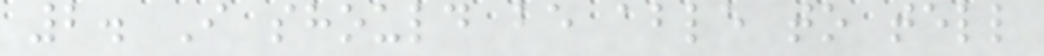2. I should be able to tell
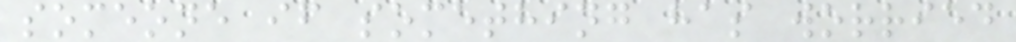someone if something has worried
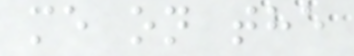me on the
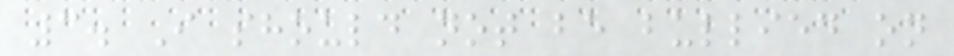3. I should not be bullied on
